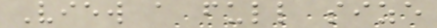View a full size
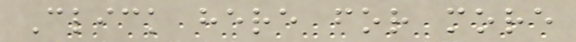Click here for more
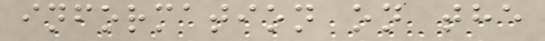information on the
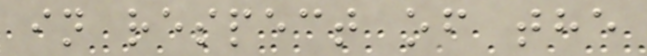in respect of the
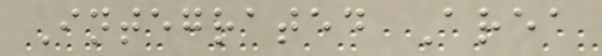Integrated Area
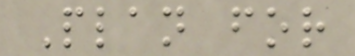Plan for
